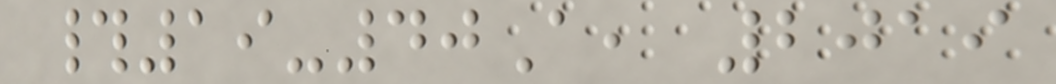#19-40A, 2019
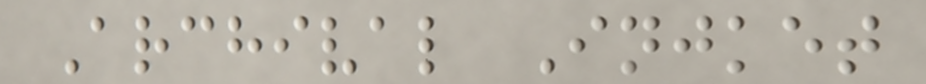Archival Injket
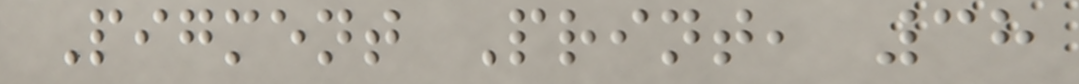Pigment Print, 38
